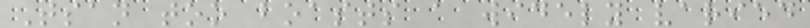Tsan too boasts a widely varied
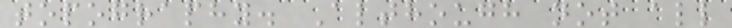topography. Although not all
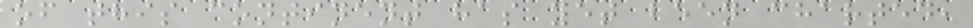of this continent has yet been charted,
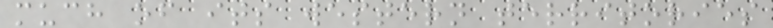much of its western territories
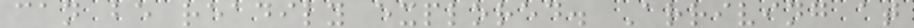can be readily explored. Arriving at
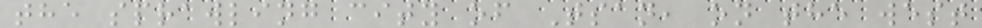the sprawling city of Tsan, on the west
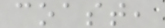coast,
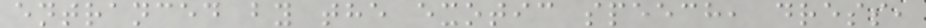entranced by the exotic speech, dress,
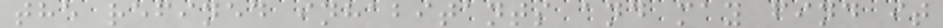the refined inhabitants and may find it
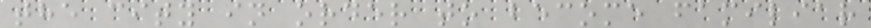the city in order to become familiar
